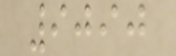9090
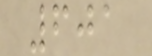601
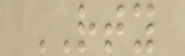RTY
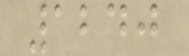1240
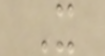X
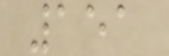151
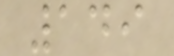149
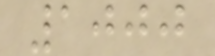1000
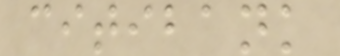citibank
